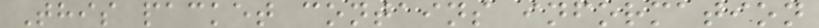This packet contains information
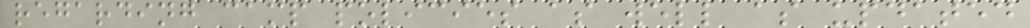regarding camp policies as well as updated
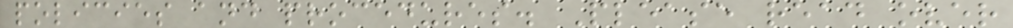policies and procedures. Please read over
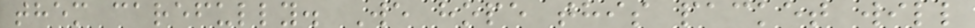them carefully. We hope this packet will
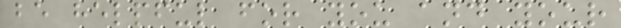be helpful for you and your
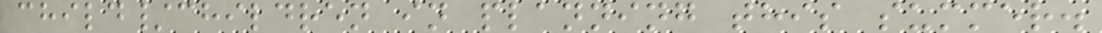child/children in planning this summer.
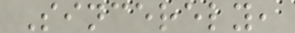Sincerely,
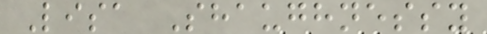Lisa Shaughnessy
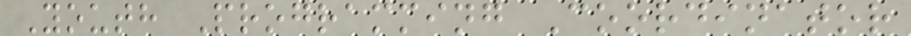Youth Programming Coordinator
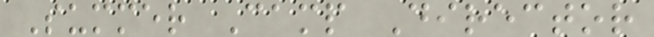Summer Camp Director
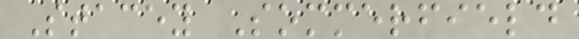Stacey Sommerfield
